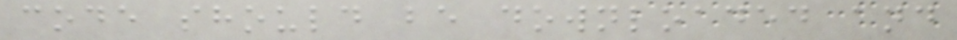code should be downloaded and
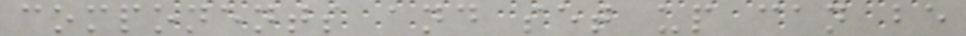components and set up can be
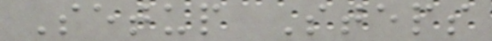Setup Steps
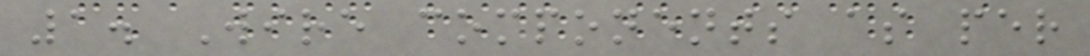1. Wire components as per
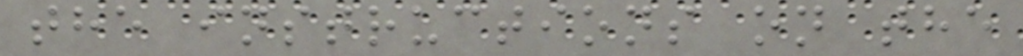the instructions on the
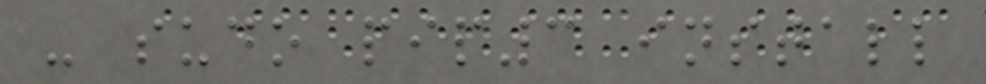- sudo pip3 install
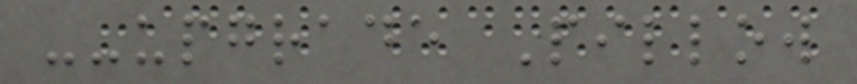--upgrade Pillow
